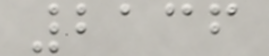2136
